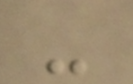-
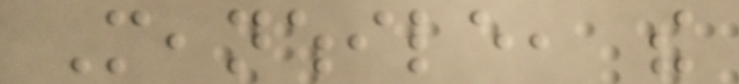Meanwhile, the
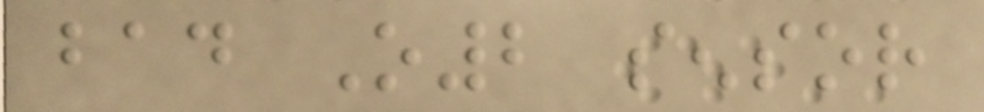bad O2 sensor
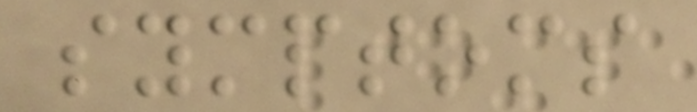symptoms
